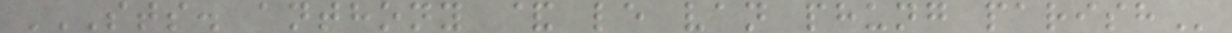STS. ANTHONY & LE VAN PHUNG PARISH
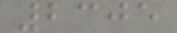2305
